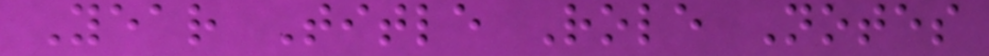Year Title Role Notes
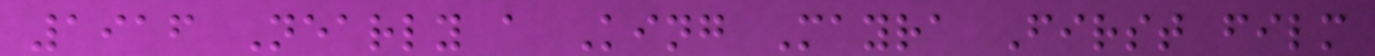1916 Nearly a King Mayra First film
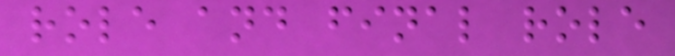role and final role
